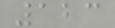123
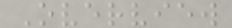Overview
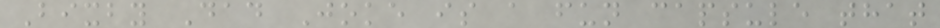Bixby Dad Joke is a fun capsule that
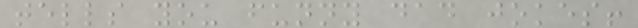tells you funny dad jokes!
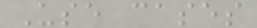Use cases
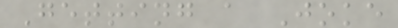Getting a Joke
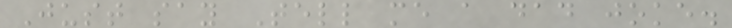Just say Tell me a dad joke.
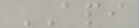API
